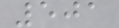501
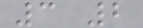3 2
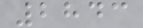2843
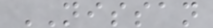NISSAN
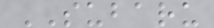SUBARU
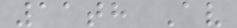11th Av
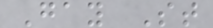Gay St
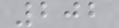202
